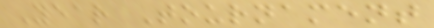Year Tournament
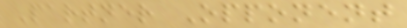Partner Opponent
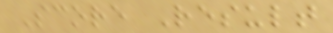Score Result
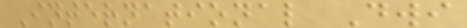International Dwi
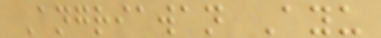Angriawan Ayu
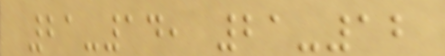21-14, 21-12
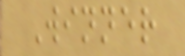Winner
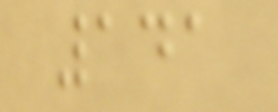141
